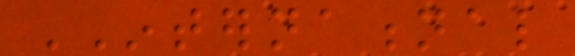INTERNATIONAL
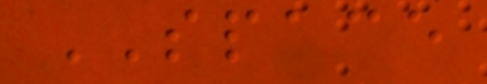SPACE
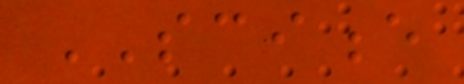SCIENCE
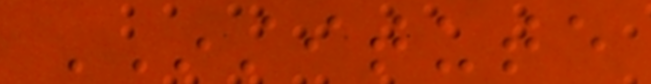INSTITUTE
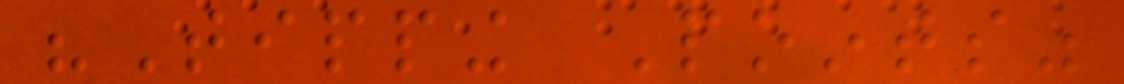"Tipping Points"
